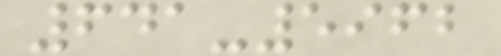641-5962
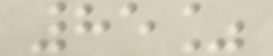85%
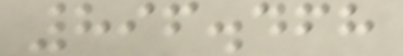896.468
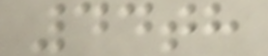44th
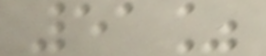51%
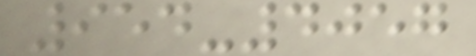954-4057
